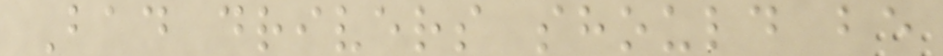Bad drivers should be
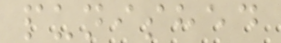punished
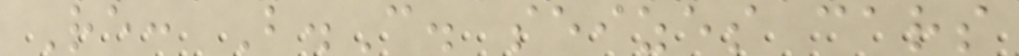Re: B.C. seizes cars
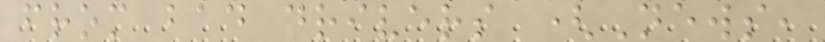from bad drivers (News,
